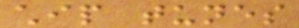chip tunes
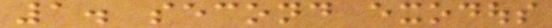1. second exodous
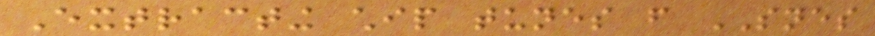Extracting chip tunes from SNES
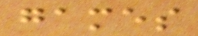games
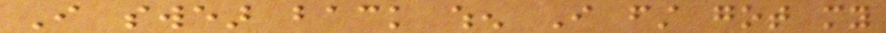I swear back when I first got my
